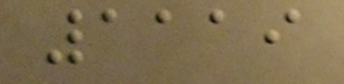1119
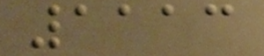1113
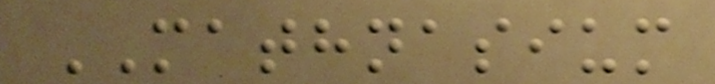MATHNASIUM
